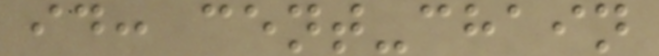id: cent-chain
